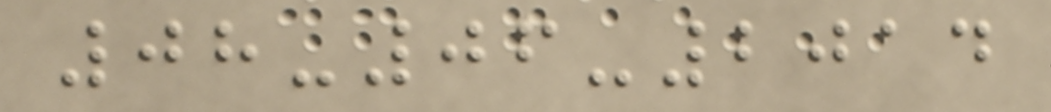08-06-2014
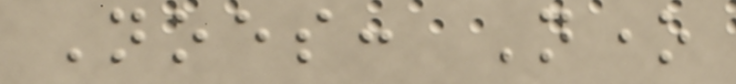Noes: None
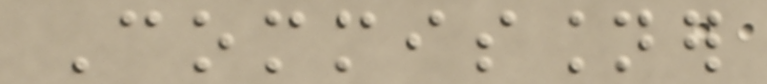Commissioner
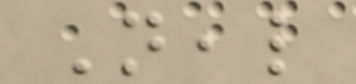Neal
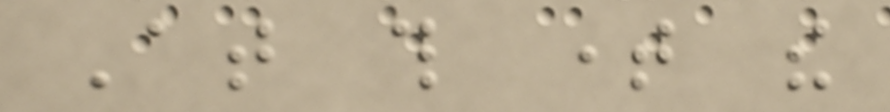At this time the
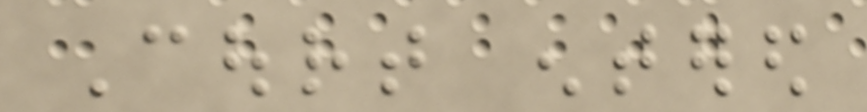Court entered
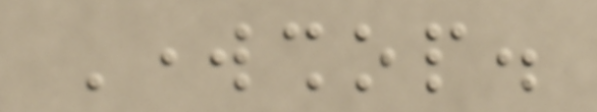Workshop.
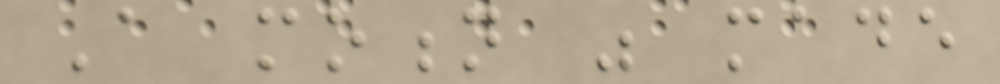A motion was made
